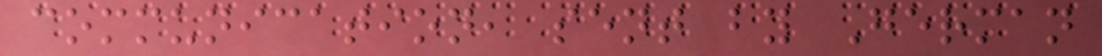communication, sent by German
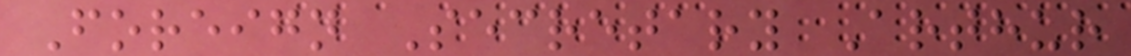Foreign Secretary Arthur
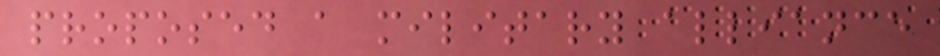proposed a military alliance
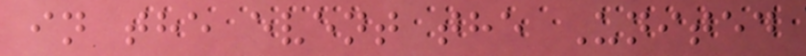in the event the United
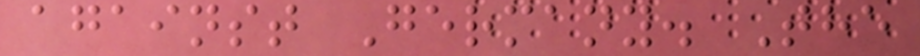against Germany. The
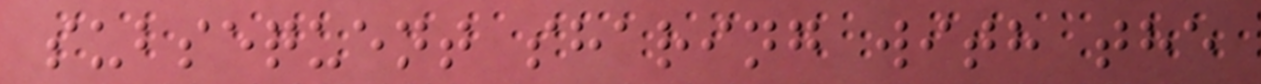subsequent sharing with the
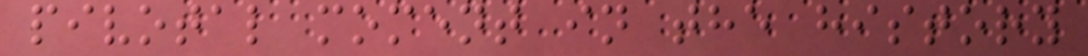pivotal moment in the history
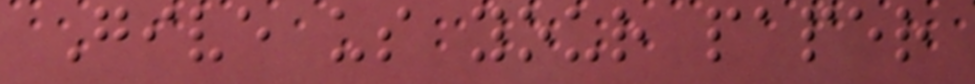Give us your paper
